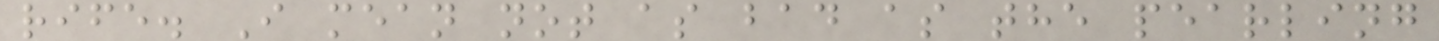rife. I mean not as bad as the pearling
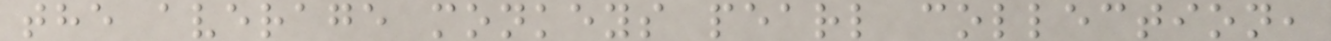the average monkeys pearl collection,
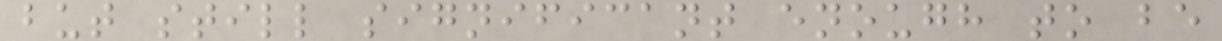but still significant enough to be
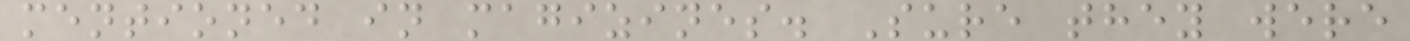mentioned in magizines. Sure they were
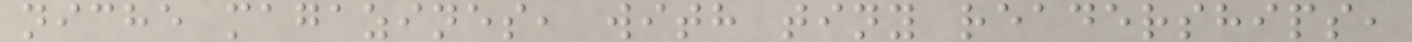niche magazines, with tiny readerships,
